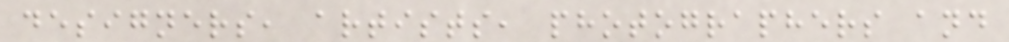designers, artists, photographers and
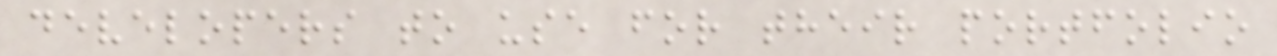developers to use for their portfolio
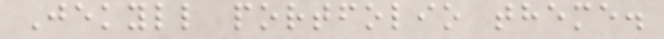Jekyll portfolio theme.
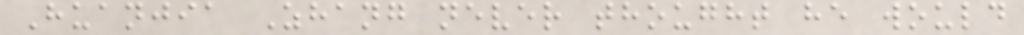Huanjia Zhang never thought he would
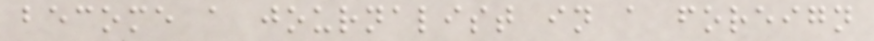become a journalist in a foreign
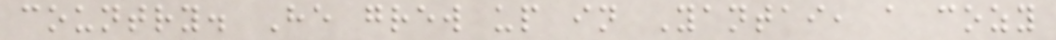country. He grew up in Yantai, a cozy
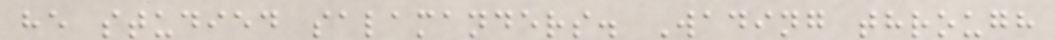he studied salamanders. Wading through
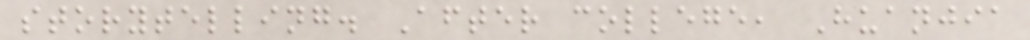storytelling. After college, Huanjia
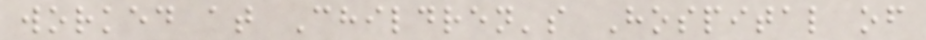worked at Children's Hospital of
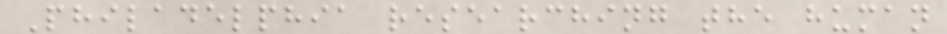Philadelphia researching the human
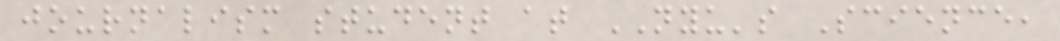journalism student at NYU's Science,
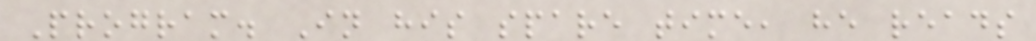Program. In his spare time, he reads
